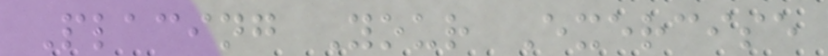Placing Your Exercise
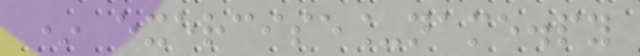* exercise_name.py
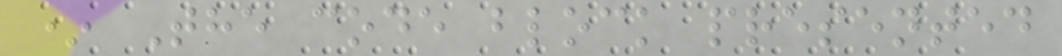* The code block presented
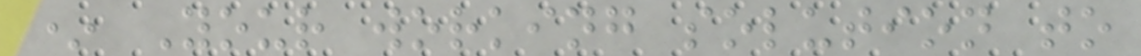* Your working solution to
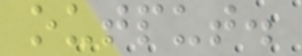output.
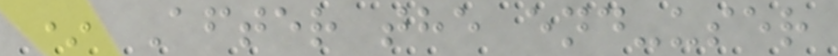* After the end-user
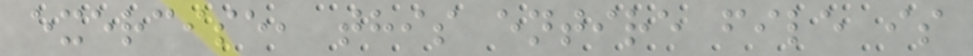exercise, this entire file is
